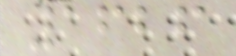1626
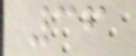36
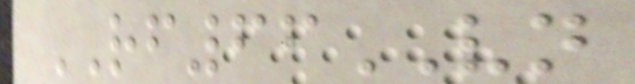RF66VN
